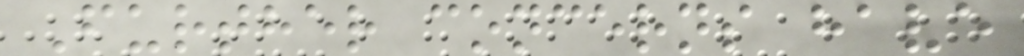Further concerns have
